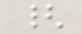{
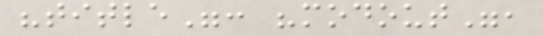"title": "modout",
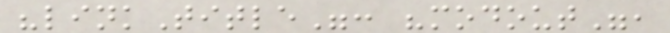"linkTitle": "modout",
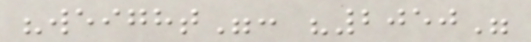"weight": "2050"
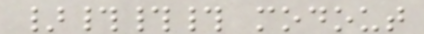}### modout
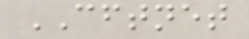CFTNET
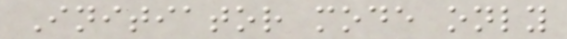Initiator mode only
